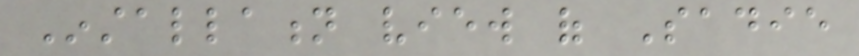Installation view of Sadie
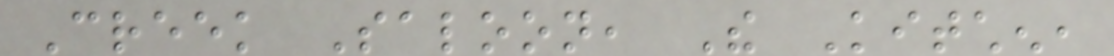Creek Saloon, The Kitchen,
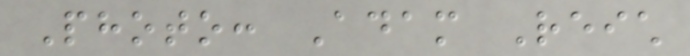Photo: Adam Reich
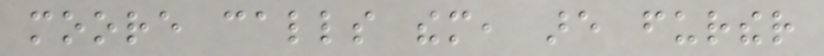moore calls them, are further
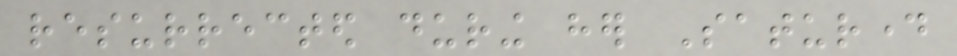resurrected during her Saturday
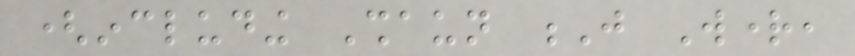(including Shaun J Wright,
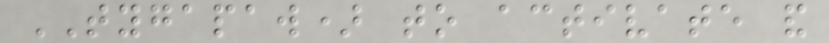TYGAPAW) to activate and
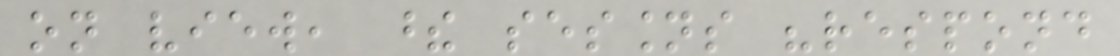on view, these sessions "respond
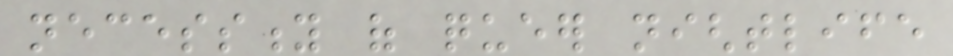necessity of queer nightlife
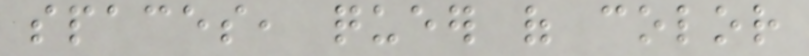spaces, queer of color
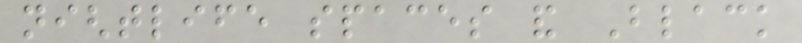nightlife spaces and Black
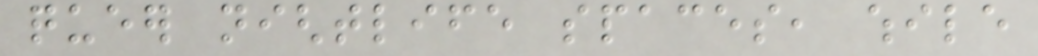queer nightlife spaces, while
